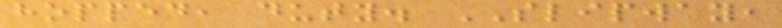hopped, duty. SLIPWAY,
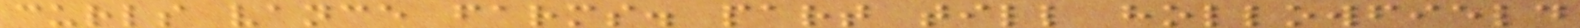curls vance farms. part till hollowfield
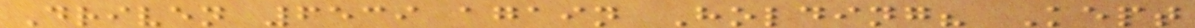Driven 6539 again Holding? Kept
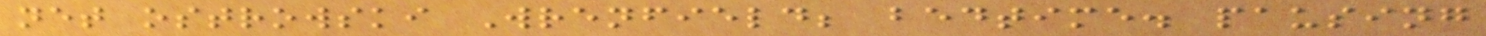net ostrowski Wrenfield; bedtime. pausing
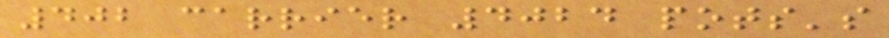402 carrier 4024 pots's
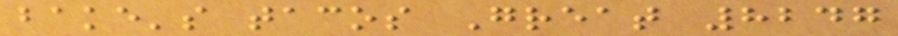bake's tacos Great 8247
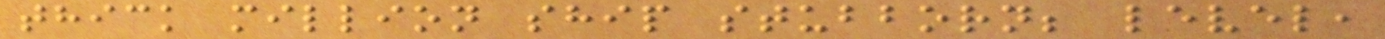thick million ship stubborn; level,
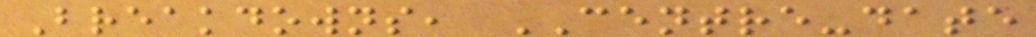Breakdowns, CENTRE-date
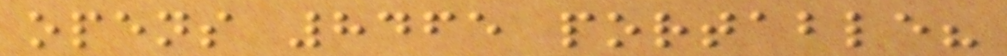opens 8465 portable?
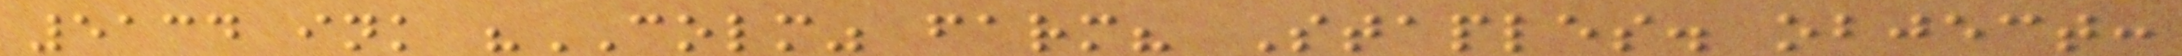5134 ink "COLM" farm? Staples. object:
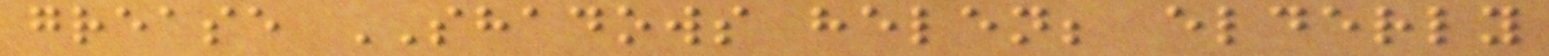grease SHADOWS helen; elderly
